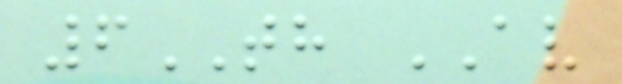6TH AV
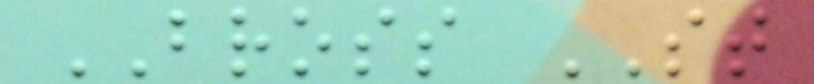BROSS ST
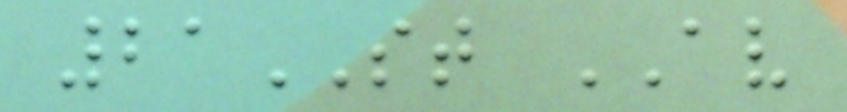21ST AV
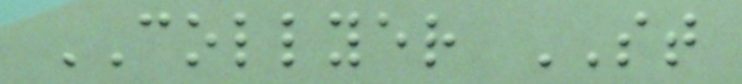COLLYER ST
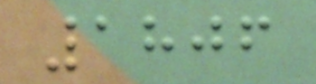1806
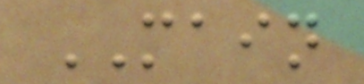MAIN
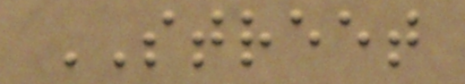STREET
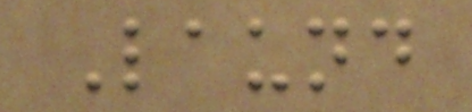Laund
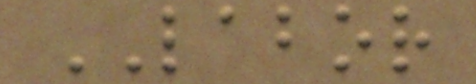LABOR
